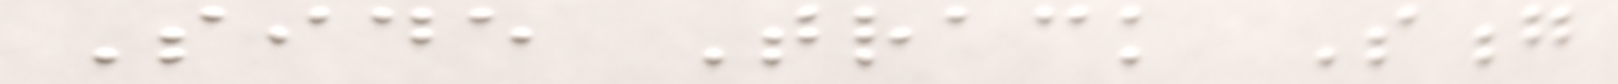Side Track Song
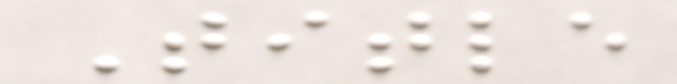Title
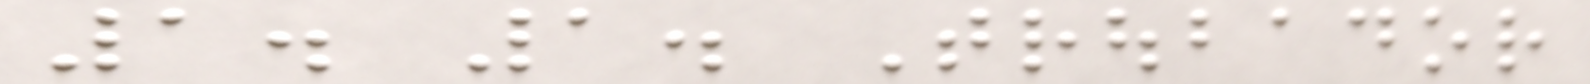1. 1. Troubador
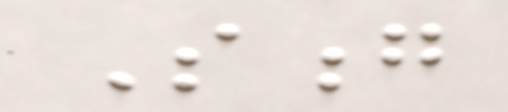Song
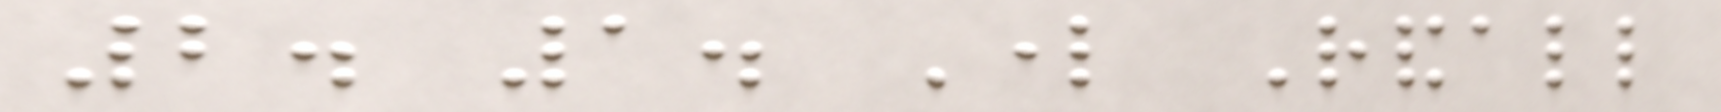2. 1. Lord Randall
